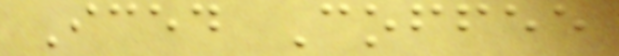Iced Coffee
